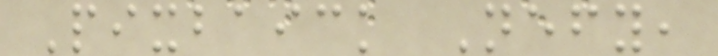Pixbaick Nefy,
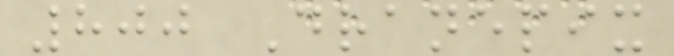800 Dranepix
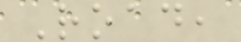Road,
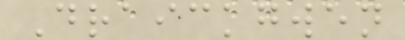Draickgwen
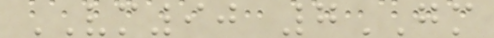VM90 7GM
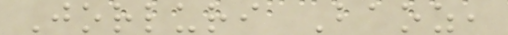Jorluri Baoz,
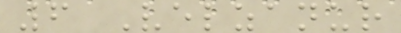6 Velzanur
